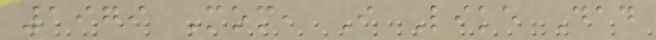1979 Mom, I Like Dad
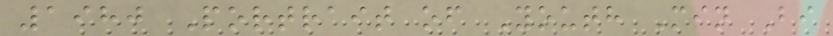1980 Portrait of Youth Min Bi
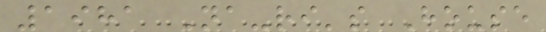1981 Na-ri's House
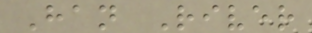Han River
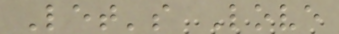Let's Love
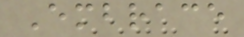Embrace
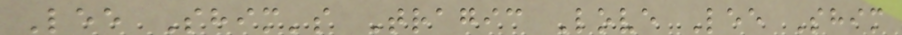Lee Shim's Tragic Love Lee Shim
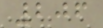206
